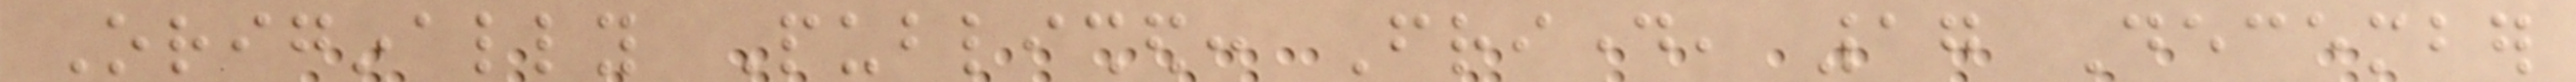Originally Published: Friday, 17 December
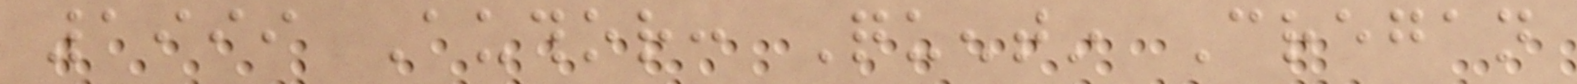1999 Author: Quentin Cregan
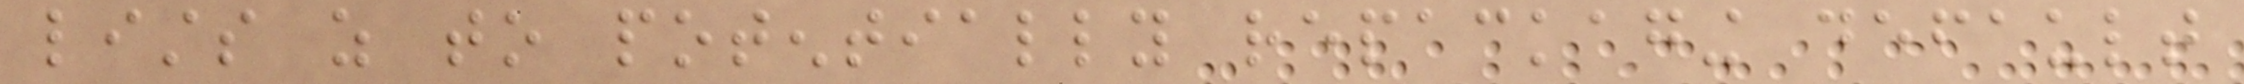lists as to potentially repackaging default
